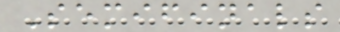Semifinals
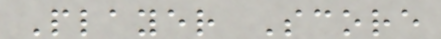Player Score
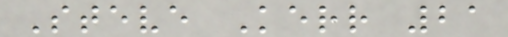Steve Kerr 21
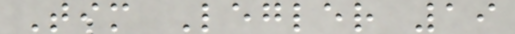Tim Legler 19
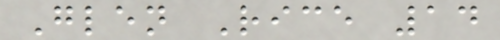Glen Rice 14
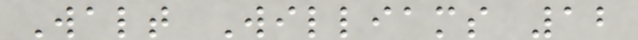Walt Williams 12
